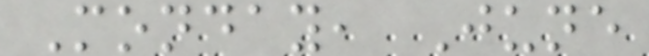Monday, June
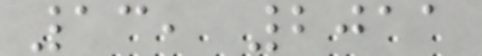13, 2011
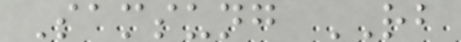Samsung RB
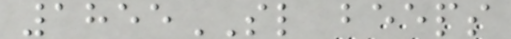1855SL beeps
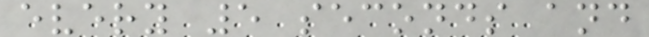every 5 seconds and
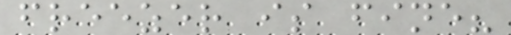freezer is fine?
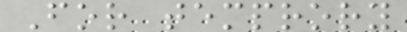For temprory
